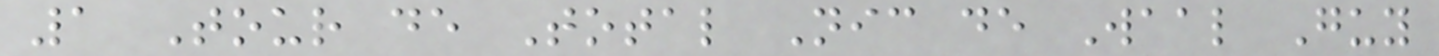1 Tour de Total Nic de Waal Guy
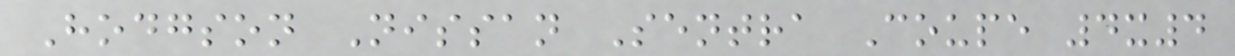Hodgson Nissan Sentra Coupe 4x4
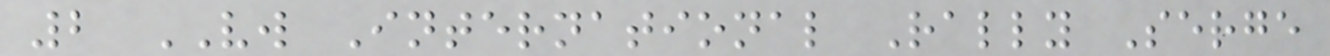2 VW International Rally Serge
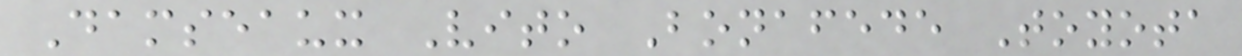Damseaux Vito Bonafede Toyota
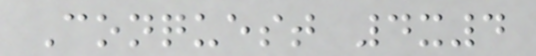Conquest 4x4
